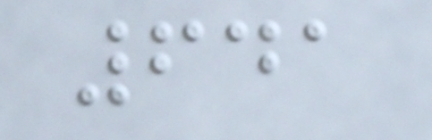641
